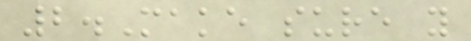2.Make sure you
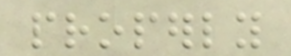properly
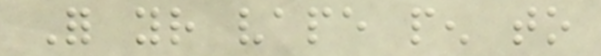For your vape pen to
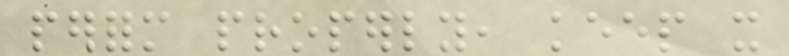perform properly, keep it
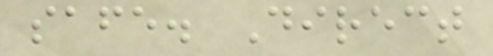safe. Direct
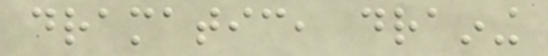dramatic, draining
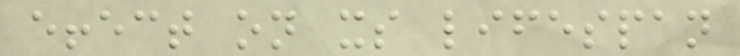effect on its lifespan
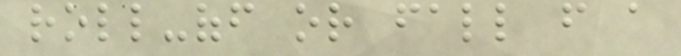roll-off or fall from a
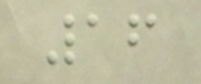16
